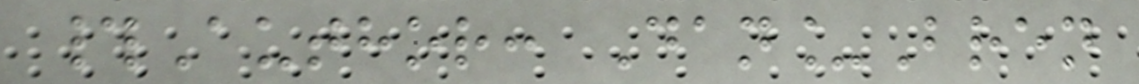#Author: Dan_Bren
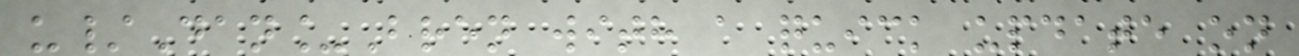u/Dan_Bren with a quick update on
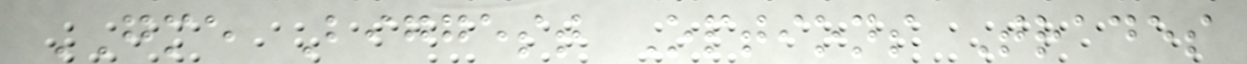GME Biggest Options Trades
